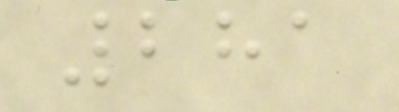281
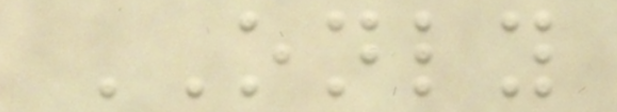ONLY
